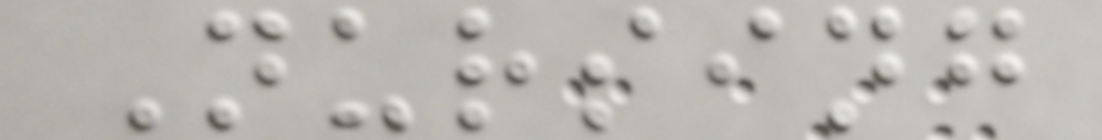Nursing
